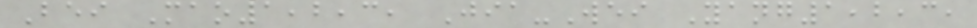Bei Mao1,2,3, Jia-Wei Yang1,2,3,
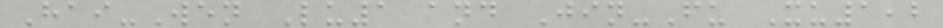Hai-Wen Lu1 and Jin-Fu Xu1,2
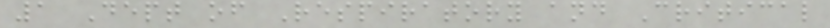1 Dept of Respiratory and Critical
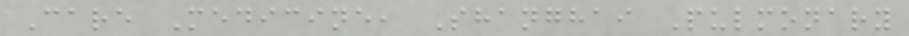Care Medicine, Shanghai Pulmonary
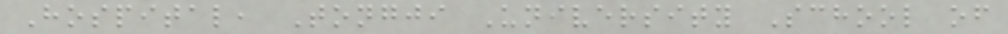Hospital, Tongji University School of
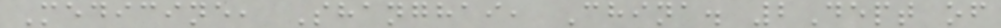Medicine, Shanghai, China. 2Dept of
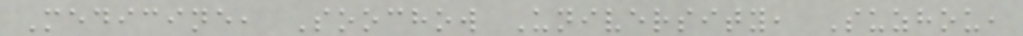Medicine, Soochow University, Suzhou,
